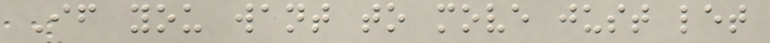If you want to move just let
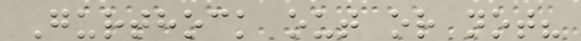Gurthock out or not?
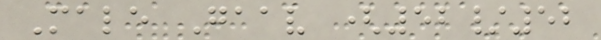Male Gaav (52/52
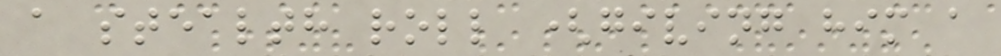a stealth roll (giving him a
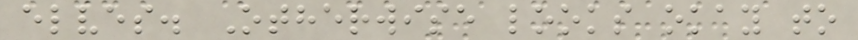elves. Otherwise looks okay to
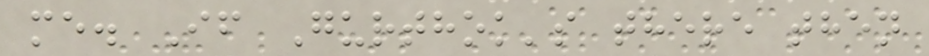me. If Gurthok's there then
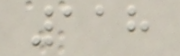118
